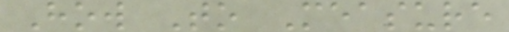How To Measure
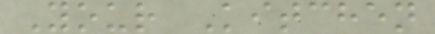Your Kitchen
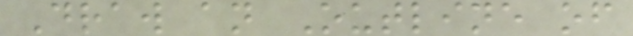Draw an Outline of
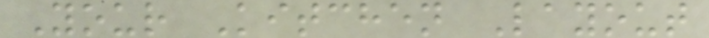Your Kitchen Layout
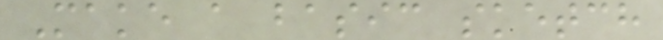Make a basic sketch
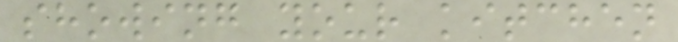showing your kitchen
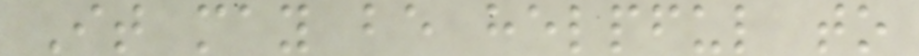It may be helpful to
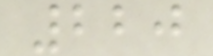220
